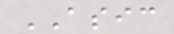ASIC
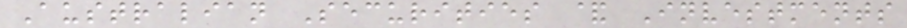Australian Securities & Investments
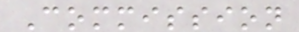Commission
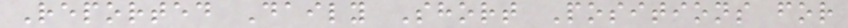Reported Daily Short Positions for
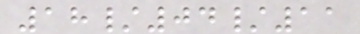18/04/11
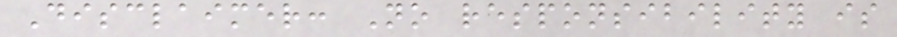Disclaimer: No responsibility is
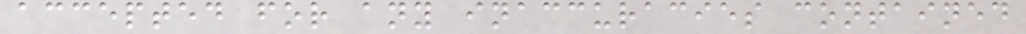accepted for any inaccuracies contained
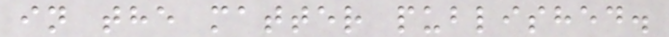in the matter published.
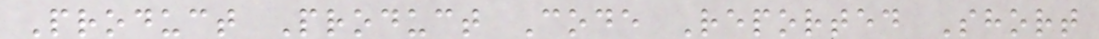Product Product Code Reported Short
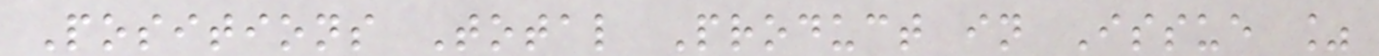Positions Total Product in Issue %
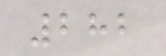282
